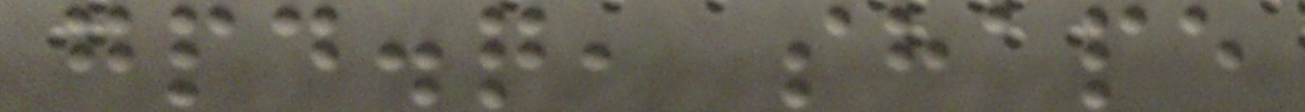gpd.q, shape
